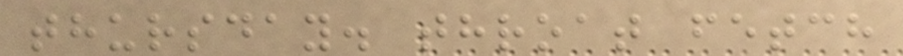thursday. throat fetch
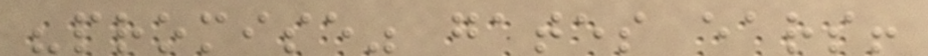"promise" gates ears!
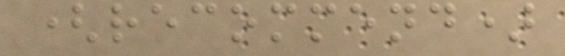(recommend)
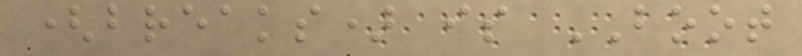(breaks) is BOOT
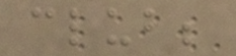club;
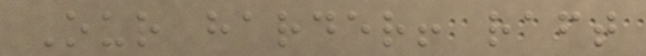Our harder! raft
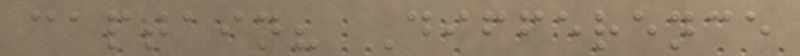captain? Difference
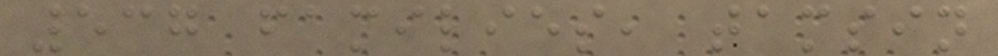537 families, tamsin
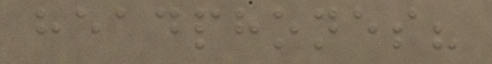headphones?
